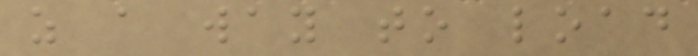as a way to load
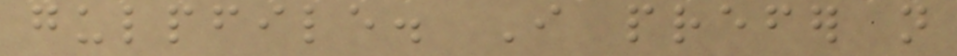gulpfile. I prefer not
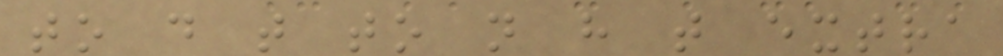to do that to not have that extra
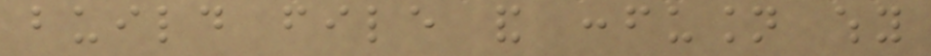build file and confusion why
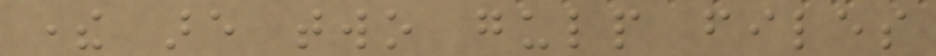there are two gulp files
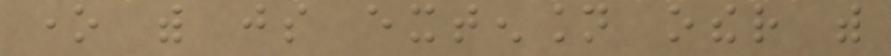one with js extension other with
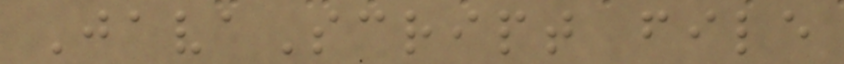JavaScript file
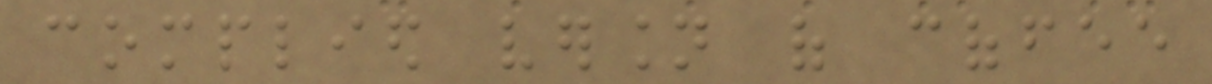complied version of coffee
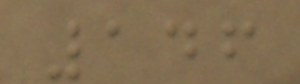146
